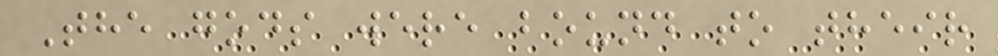The gods were bound to their
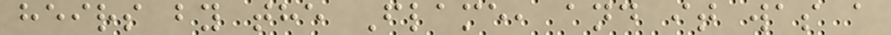heirs by the Flame, and it was a
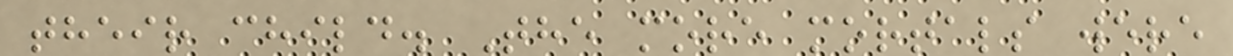their child. The more mortals were
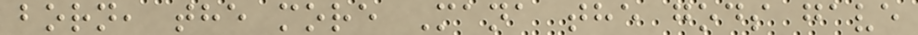born, the more Mana the gods gave
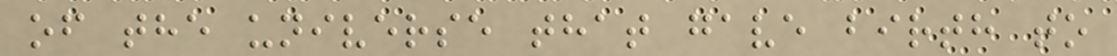of the universe that gave birth to
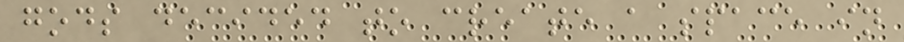gods decided to create a space in
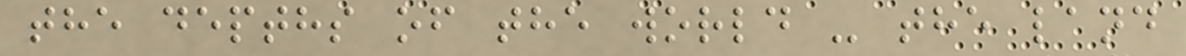the depths of the world - the land
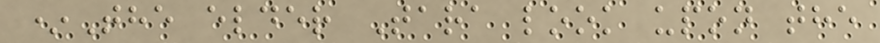*The elder Tara look upon the
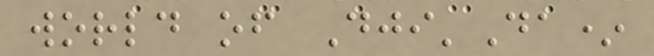world of Dji'Da*
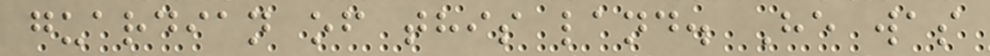guardian of this land. He was
